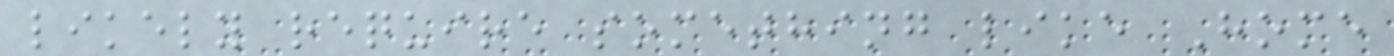likely require something like Home
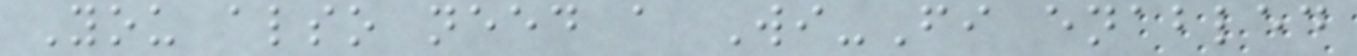You also need a Wi-Fi enabled
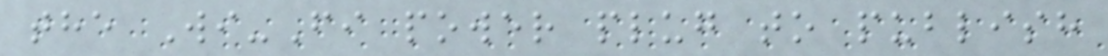the Wi-Fi power plug to publish
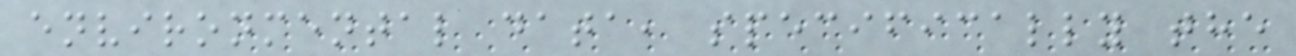environmental data, specifically the
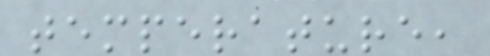temperature,
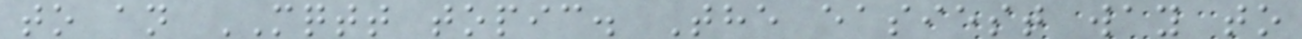to an MQTT topic. The easiest way to
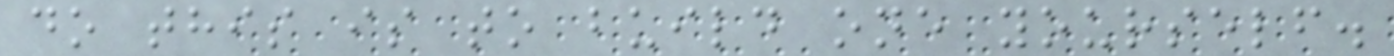do this is to build one yourself.
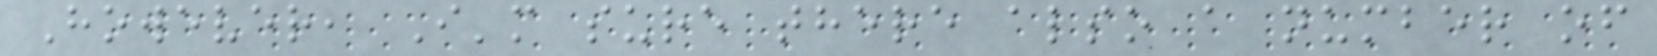However, I'm sure there also a number of
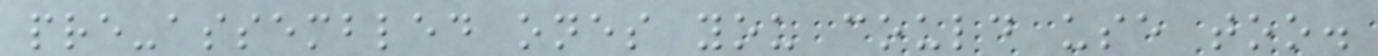pre-assembled ones you could use too.
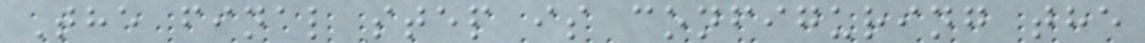The final step is configuring the
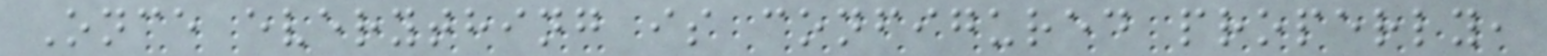Once everything is configured properly,
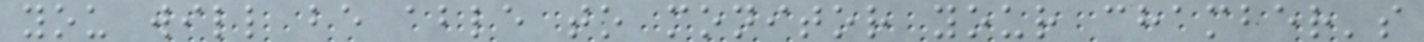you will be able to monitor your chamber's
